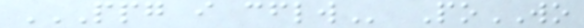PPG I CFLW PoWO
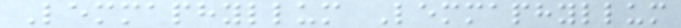Lemmaphyllum Lemmaphyllum
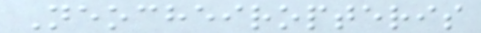Neocheiropteris
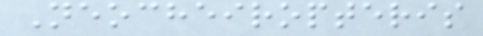Neocheiropteris
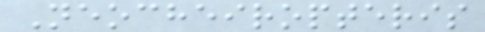Neocheiropteris
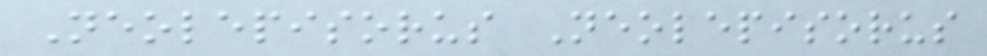Neolepisorus Neolepisorus
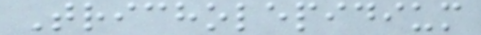Tricholepidium
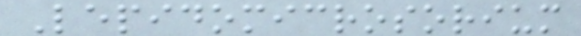Lepidomicrosorium
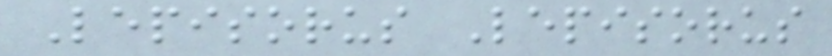Lepisorus Lepisorus
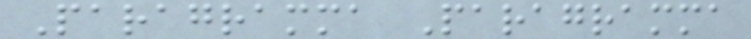Paragramma Paragramma
